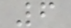6
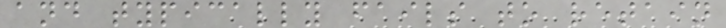and typically fails to retain
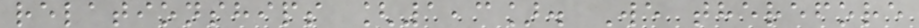relationships [1,3]. We therefore
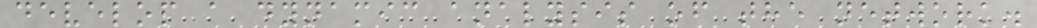develop a dynamic analysis of the network.
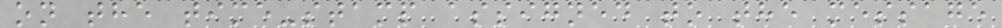on the time-stamp assigned to the message
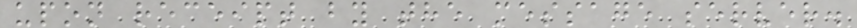upon receipt by the message server.
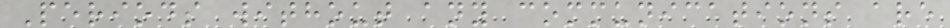Periods without any communications are
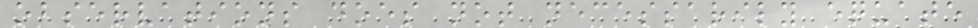observations does not necessarily equate
